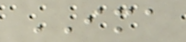IMA
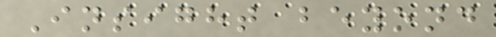Insight beyond
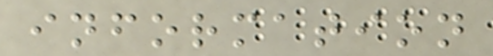information
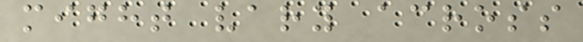might vary across
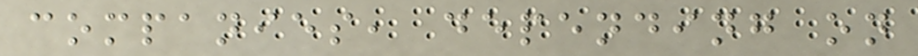companies, depending on
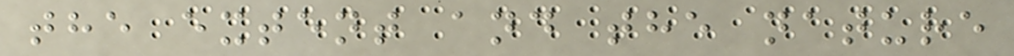the extent and the nature
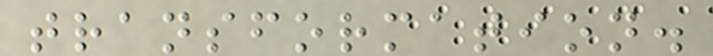transformation.
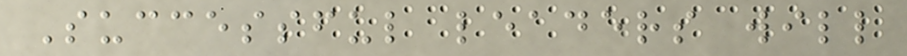Successful leaders will
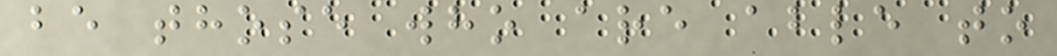be those who are able to
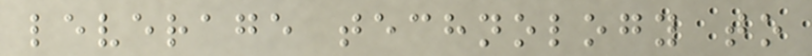leverage technology to
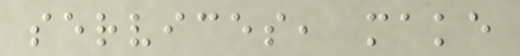services, make
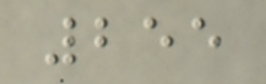255
